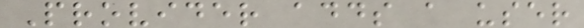Provider adds a user
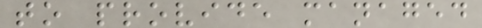to provide managed
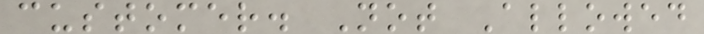customer. Not Allowed
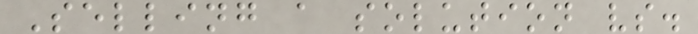Selling a solution vs.
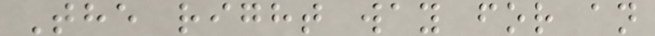The right way for an
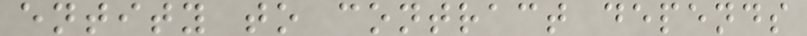entity to contract depends
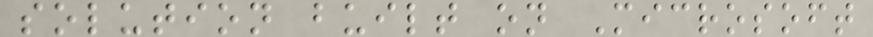solution built on Microsoft
